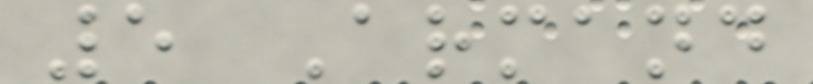5 Armand
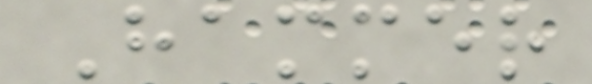Hammer
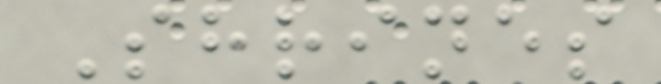Shrines
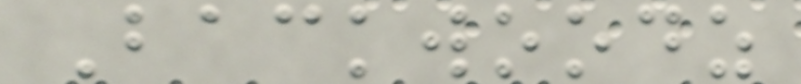Backwoodz
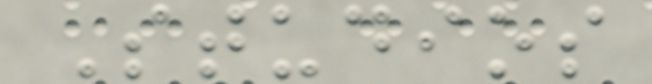Studios
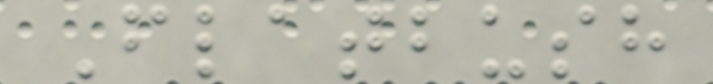Flatbush
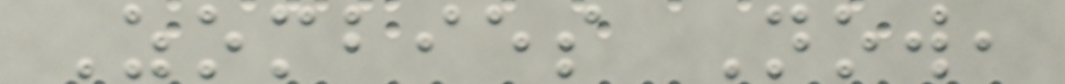Zombies Now,
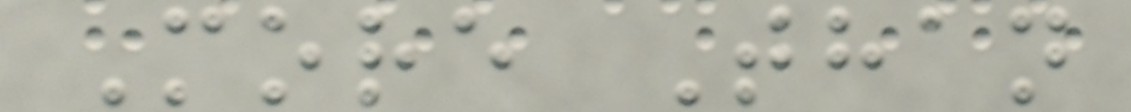More Than
